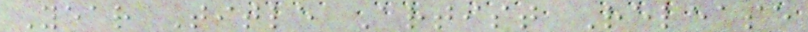Year Title Artist Release
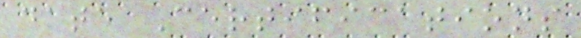date Certifications
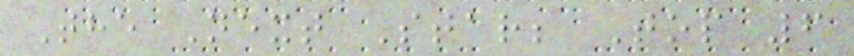The Next Star; Top 6
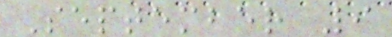September 9
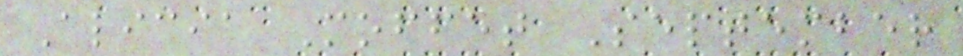Alicia Moffet September
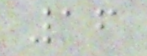16
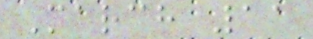March 11
